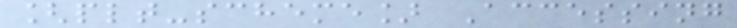[plt-scheme] Accessing
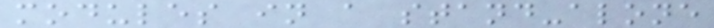modules in a stand-alone
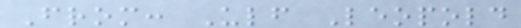From: Ulf Leopold
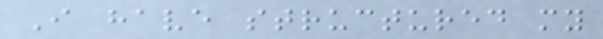I have structured my
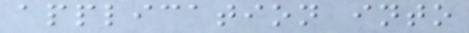application into
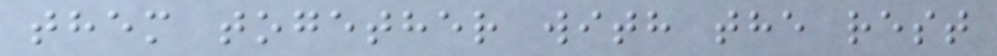them together with the rest
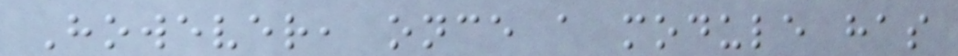However, once a module has
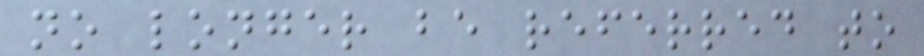no longer be referred to
